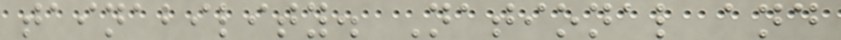tainability. National and
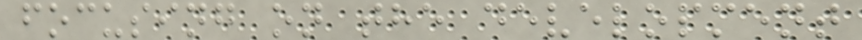focusing on the development
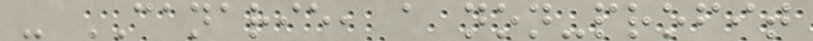- CANARIE, a non-profit
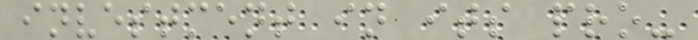investment in its pro-
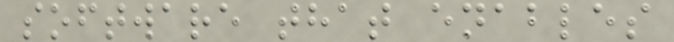software that enables
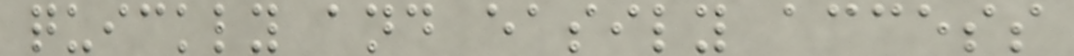quickly and easily access
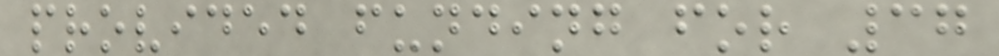provided funding for 37
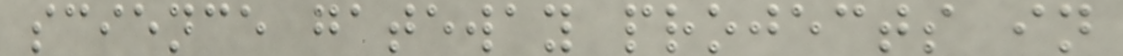science gateway projects in
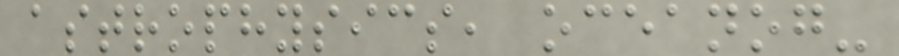astrophysics, oceanog-
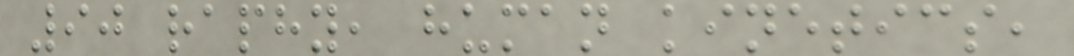90 raphy, human kinetics,
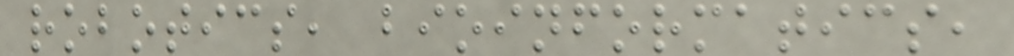robotics, bioinformatics,
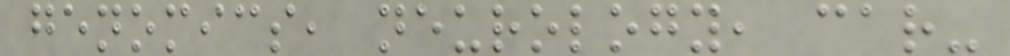genomics, neurology, car-
